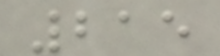215
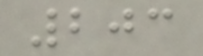203
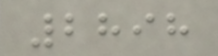2898
